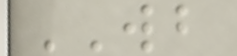WB
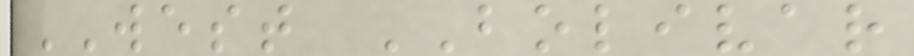WEST BOLIVAR
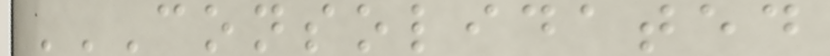CONSOLIDATED
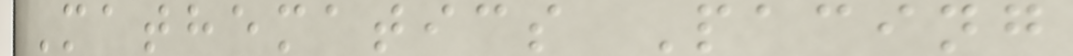Mathematics Pacing
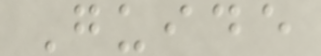Guide
